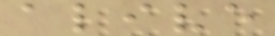alive
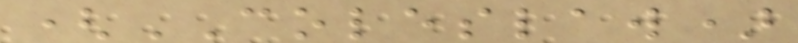(COLESLAW)
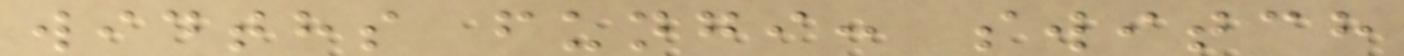widths fungi: switch
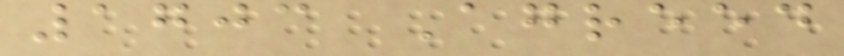1703 Agreed
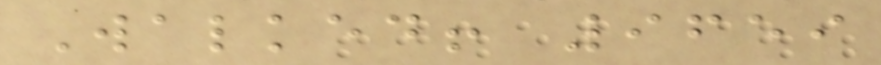Walked! 9659
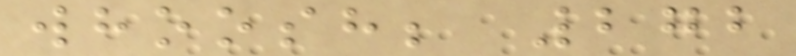whoosh; 272
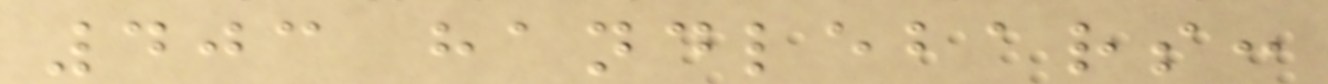403 handlebars:
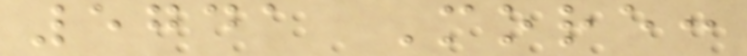5741 More:
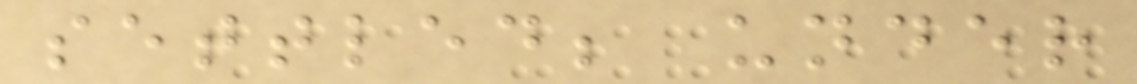settled; under
